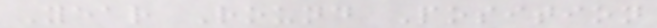Year Round Position
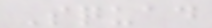Squad
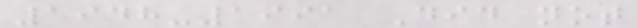1948-1991 Did not
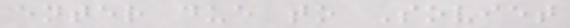enter due to Soviet
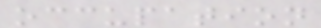occupation
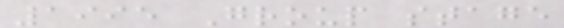1995 Group stage
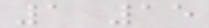1 15
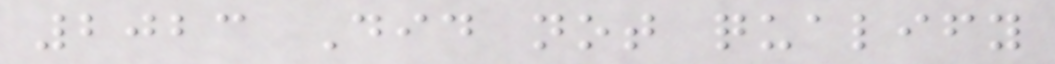2023 Did not qualify
